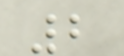2
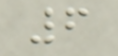6
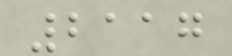2117
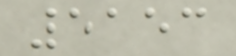5153
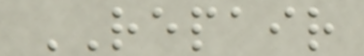REPAIR
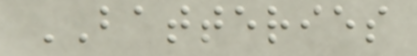BATTERIES
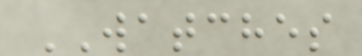WATCHES
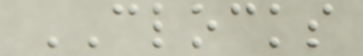CLOCKS
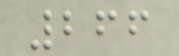266
